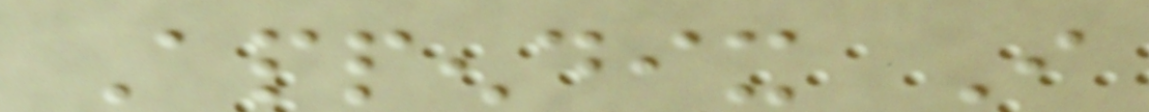Appendix I
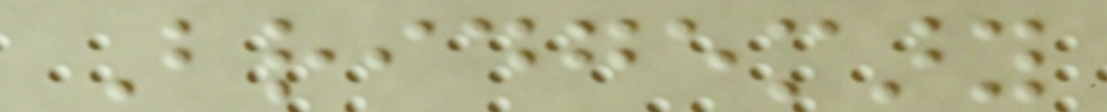Bridgemary
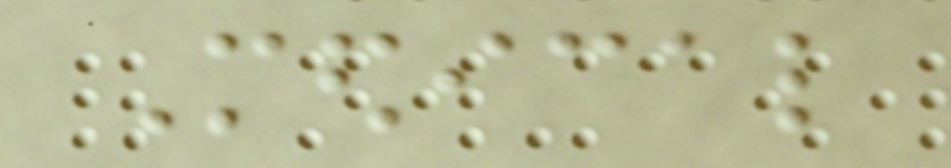Medical
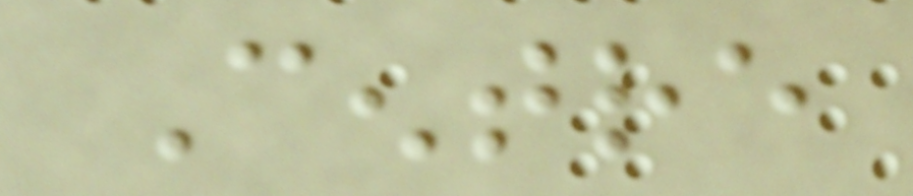Centre
